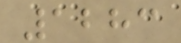1283
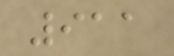911
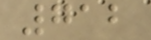712
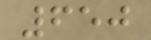650
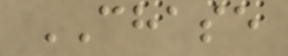CHASE
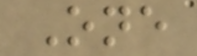One
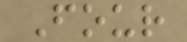Four
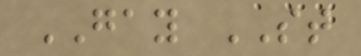GAY ST
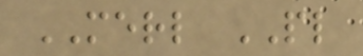MERL PL
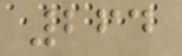264
